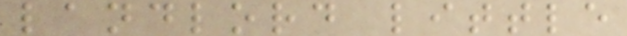landlord little
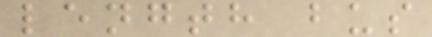length bus
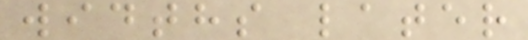widths later
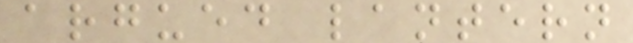argued lantern
